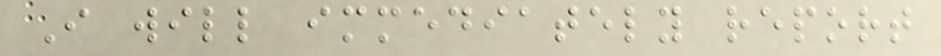I will immediately report
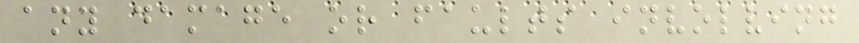any damage or faults involving
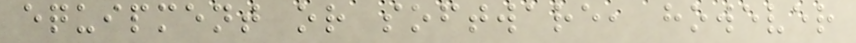equipment or software, however
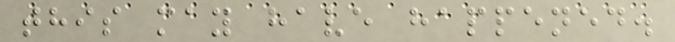this may have happened.
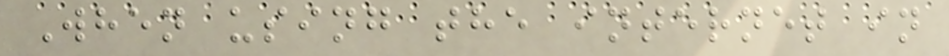When using the internet in
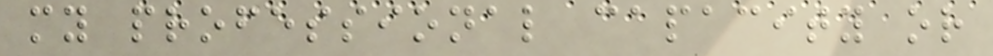my professional capacity or
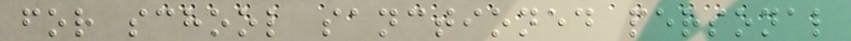for school sanctioned personal
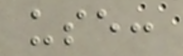use:
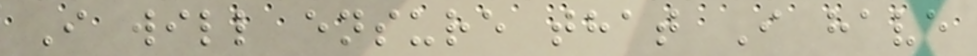I will ensure that I have
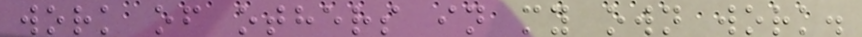work of others in my own work.
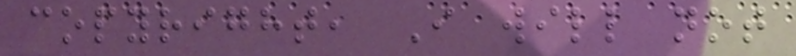copyright, I will not
